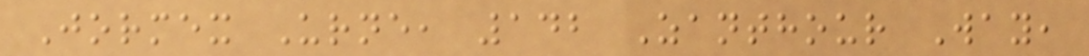Jormex Urne, 142 Zanthour Way,
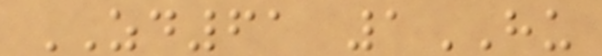ZD61 1HU
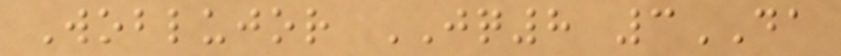Woblujor JQ8 3DA
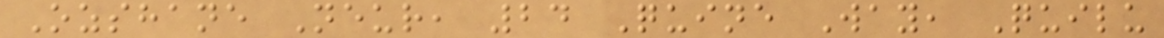Ozshane Neur, 24 Quine Way, Quilu
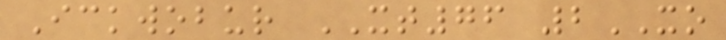Ickwobur XT76 2XO
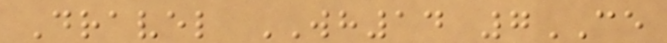Dravel WH14 7CE
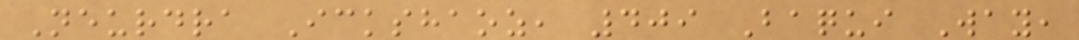Neurdra Ickshaoz, 409 Baqui Way,
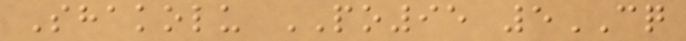Shakolu PO95 5CQ
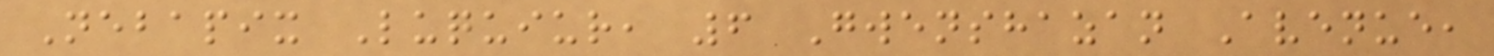Nebapix Luquiur, 6 Gwenshazan Avenue,
